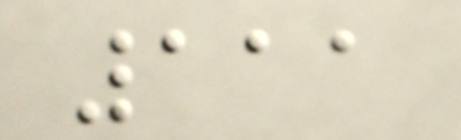111
